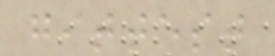gittest
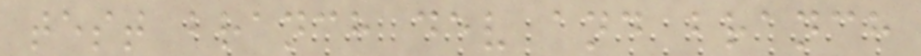test branch dev and branch
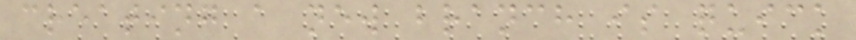creating a new branch is quick
